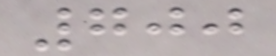700
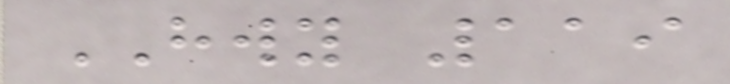HWY 119
